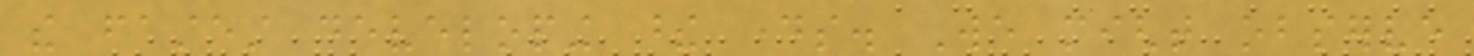the fastest developing these days. We might observe
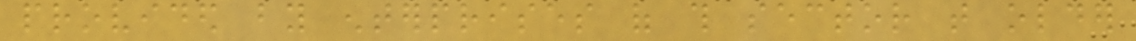provided by enterprises of this sector that older
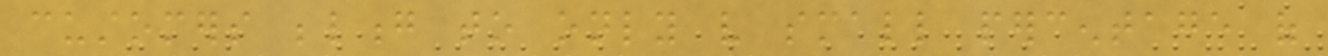customers belong to only very small percentage of
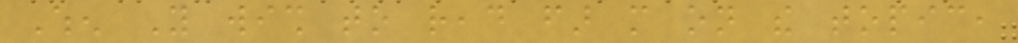When You wish to read far more on the topic,
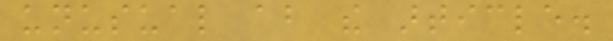unusual about the article.
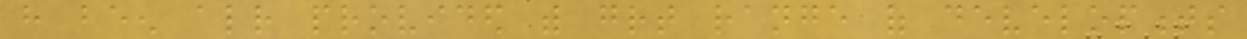have been already provided with great range of developments
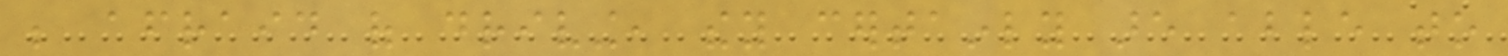be afraid of driving, they certainly are able to
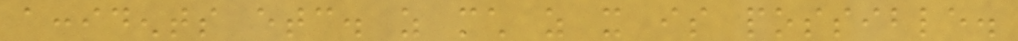accidents etc. as much as it is possible.
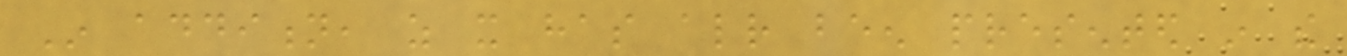In addition, as it has already been presented in the
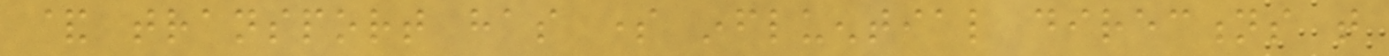& transport has some influential directions that
